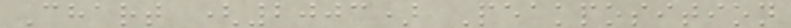Chart (2003) Peakposition
